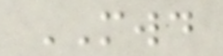MWD
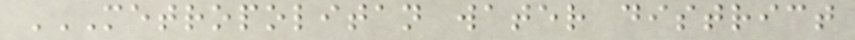METROPOLITAN WATER DISTRICT
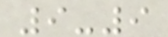9-9
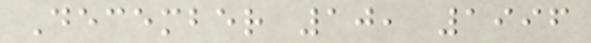December 10, 1996
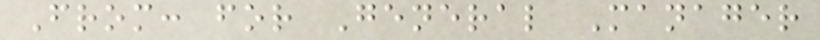From: for General Manager
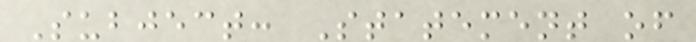Subject: Statement of
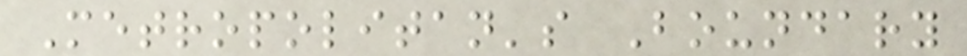Metropolitan's Boundary
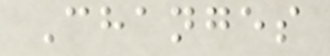Changes
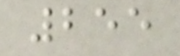255
